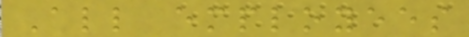All employees
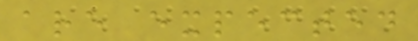are expected
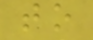to
